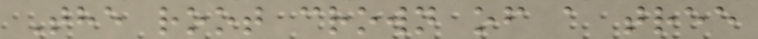The root crown of a tree
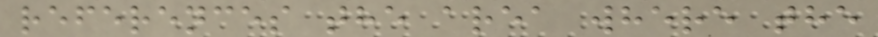references the area where the
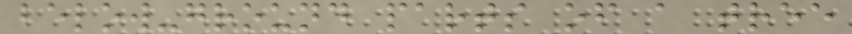below-ground parts of a tree
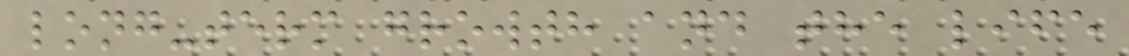long-term growth and the life
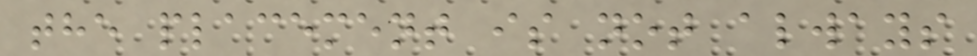the placement is not always
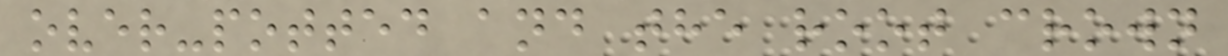over-potted and the root crown
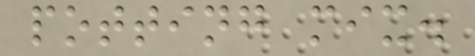potting mix.
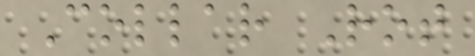Collar Rot
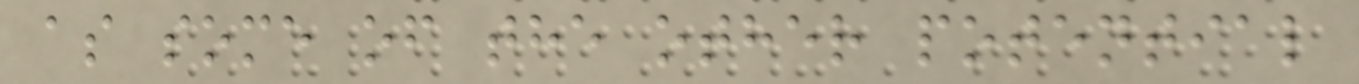as some of the other potential
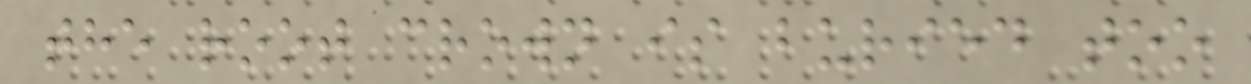the root crown is buried too
